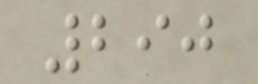290
